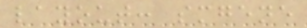layout: smgene
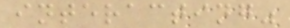interacting"
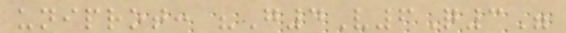uniprot: "G4V6Q3"
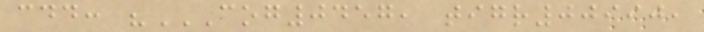cdd: "COG0457, TIGR00990,
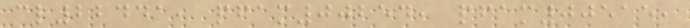cl22441, pfam00254, pfam00515,
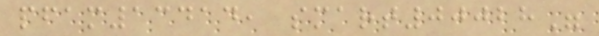pfam13414, smart00028"
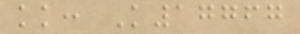kk: K17767
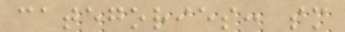categories: sm
